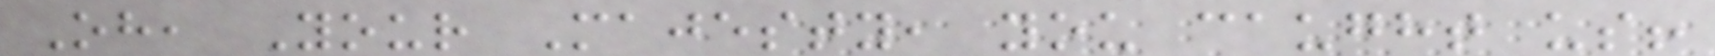Oh, Your Majesty, you caught us!
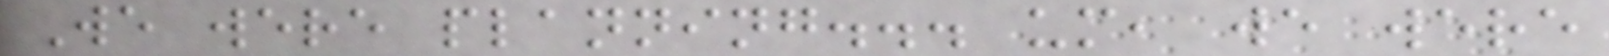We were planning... um, we were
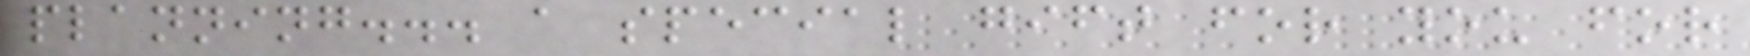planning... a special gift for you for
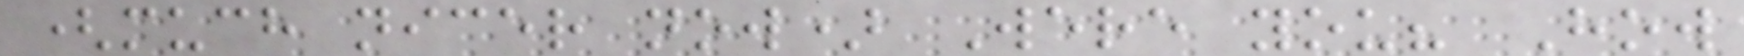(much nicer now) Were you? How
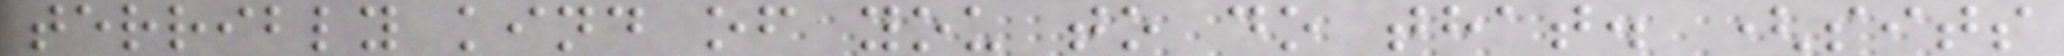terribly kind of you to do that. (sits
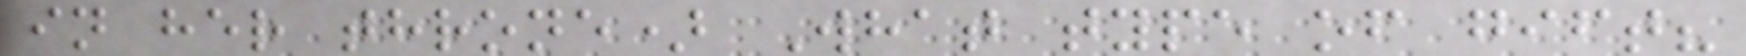in her throne) What type of gift?
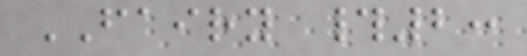FAIRY #2:
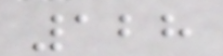128
